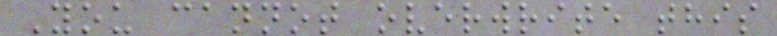You cannot overwrite this
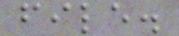file.
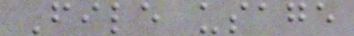File usage
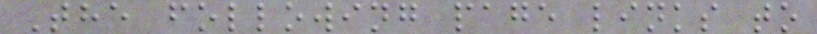The following page links to
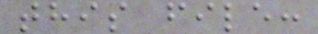this file:
